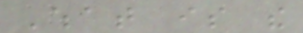What is the
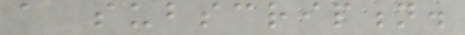a subscription.
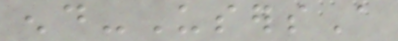end-UsersA
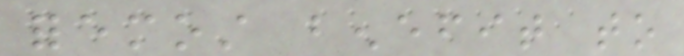foremost benefit to
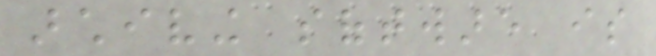archiving software is
